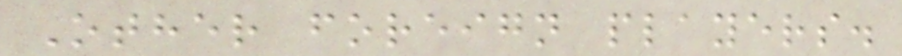Other foreign players.
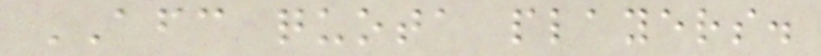AFC quota players.
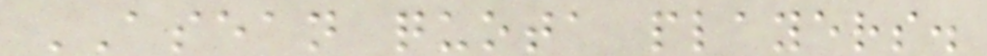ASEAN quota players.
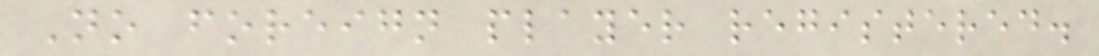No foreign player registered.
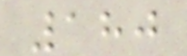180
